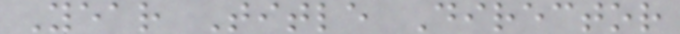Year Title Director
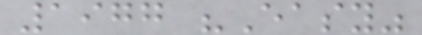1977 "Easy"
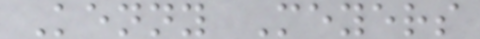Kenny Meyers
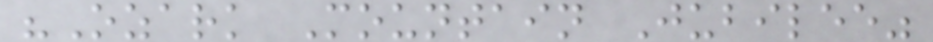"Ozark Mountain Jubilee"
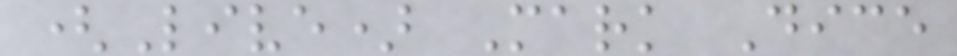(Live) Mark Dice
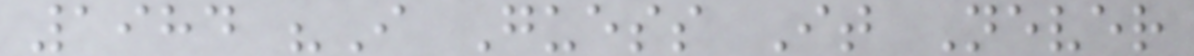1984 "I Guess It Never
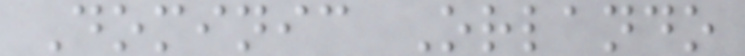Dominic Orlando
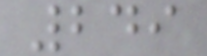249
